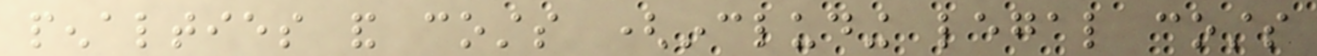penalties and costs (including legal costs
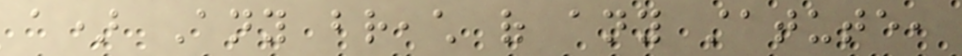a) Any breach of any statute,
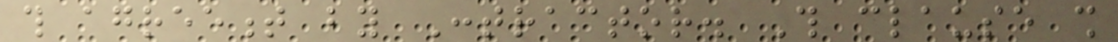this agreement by Contractor. This clause shall
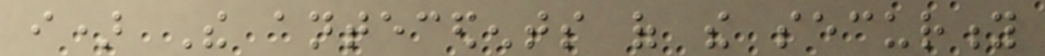i) The antecedents of the security
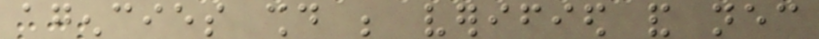agencies should be verified and necessary
